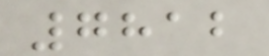7812
